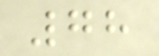78
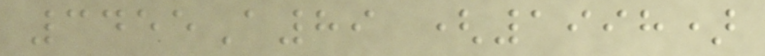3455A89 (1998)
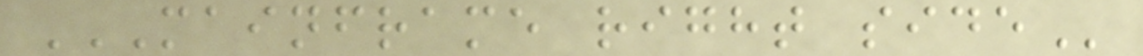MAINFRAME RIGHT SIDE
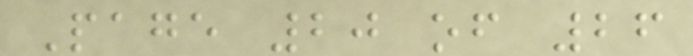Page 20 of 26
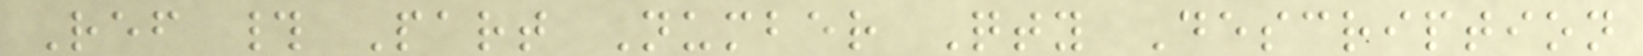Ref # Part Number Qty Description
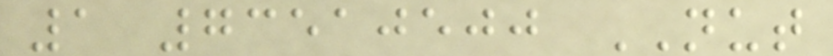1 73510500 NUT
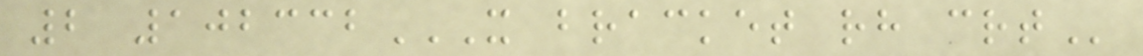2 102332X BRACKET RH CRT
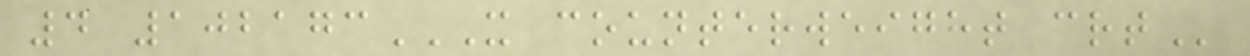4 102173X COUNTERWEIGHT CRT
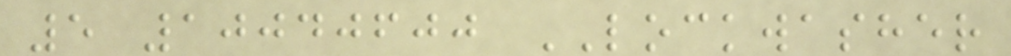5 10040600 LOCKWASHER
